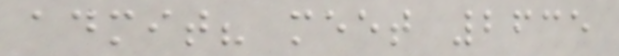admit? meet 2635
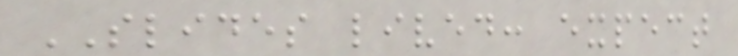SLIDES lived: expect
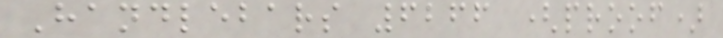Handlebars 6266 (proof)
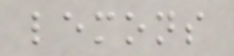lemons
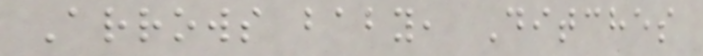Arrows baby, Ditches
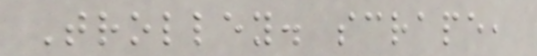Trolley. scrape,
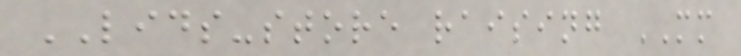LIDS-store raising MM
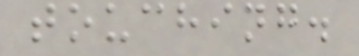touching.
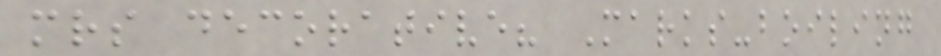mrs decorative? Marks-boiling
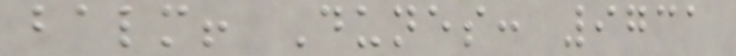balm! Dunes: 9731
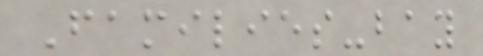Families-bay
